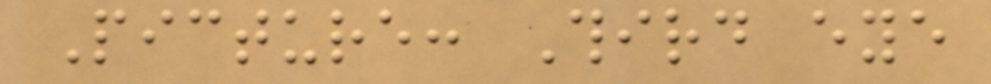Picture: Third eye
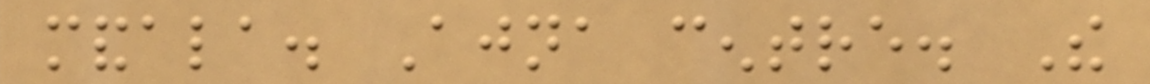mandala. Ajna centre. The
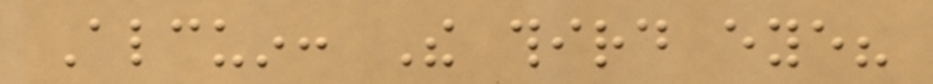Alcuin: The third eye?
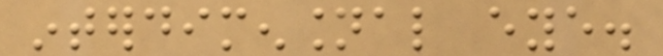interdimensional eye.
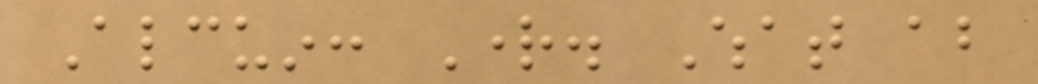Alcuin: Right. What about
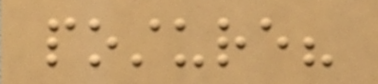posture?
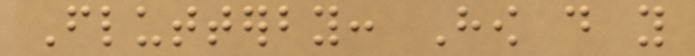Flutterby: How do you
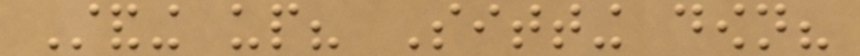Standing up? Sitting down?
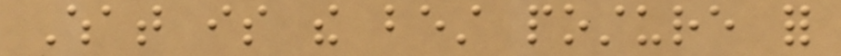What is the best posture for
